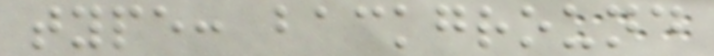type: background
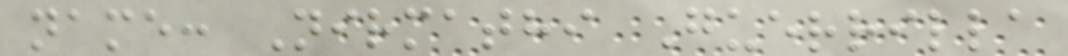name: Nirmathi Guerrilla
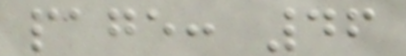page: 46
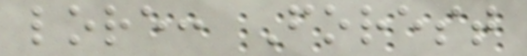lore: Forest
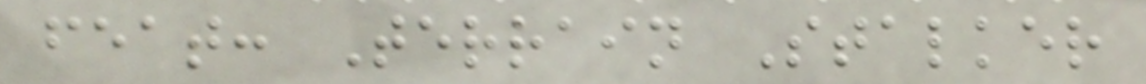feat: Terrain Stalker
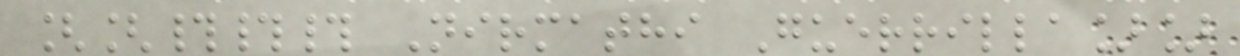[[### Nirmathi Guerrilla]]
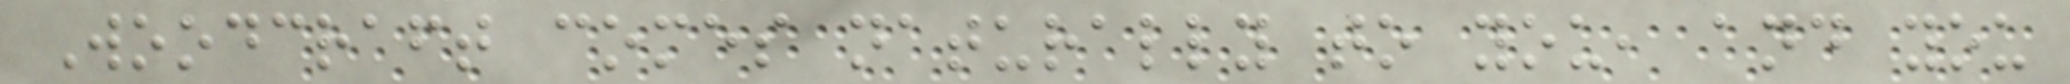Woodcraft comes naturally to you, and you
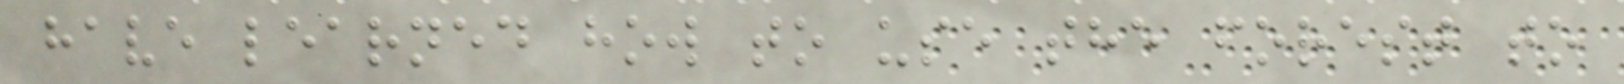have learned how to use the forest to
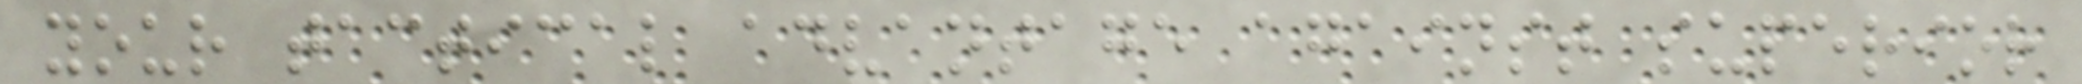your tactical advantage against superior
